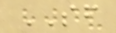SF
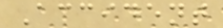Accident
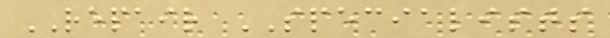REPAIR SPECIALISTS
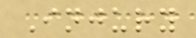Injury
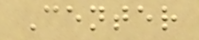Center
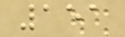151
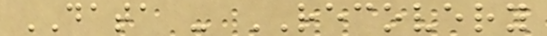DATA - RECOVERY
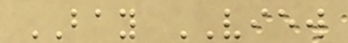BAY VIEW
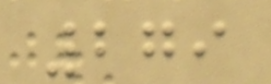279
